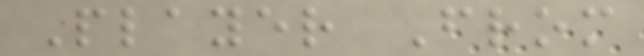Player From
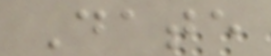Date
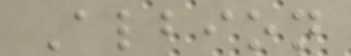Albion
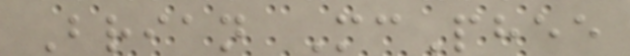Brian McPhee
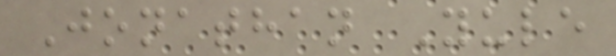Jonathan Yule
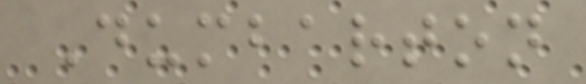Dumbarton
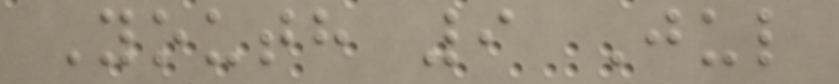Youth 9 Jul
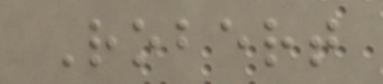Robert
